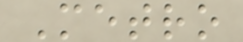Metro
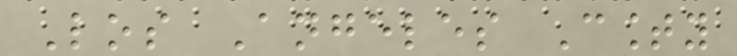Los Angeles County
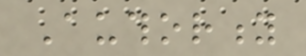Authority
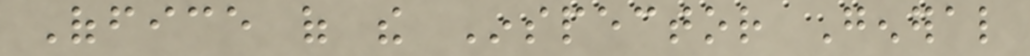Office of the Inspector General
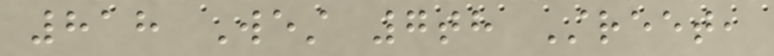818 West 7th Street,
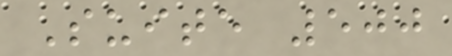Suite 500
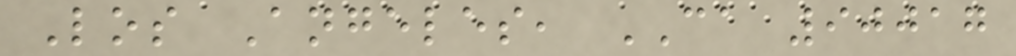Los Angeles, CA 90017
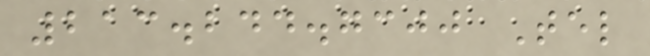213.244.7300 Tel
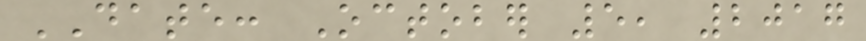DATE: October 5, 2017
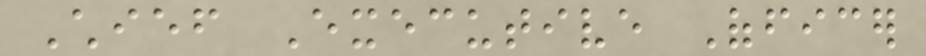Chief Executive Officer
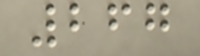267
